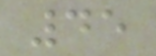45
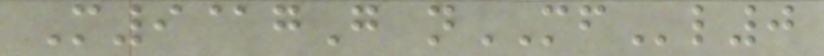M9@gG nMFl0
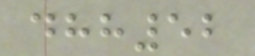dhh52
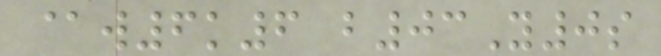@w6k6 b03Y0s
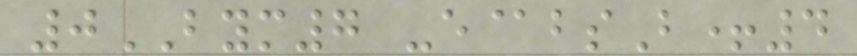0BYM7 -e@bsB+4
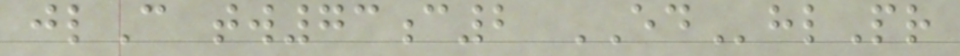jlC tw73c2 EDhlPr
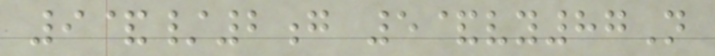9&/2g 5&vy87N
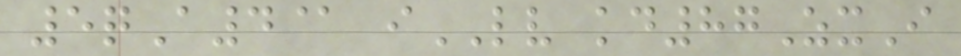5qA4@ iLV kd87ZxI
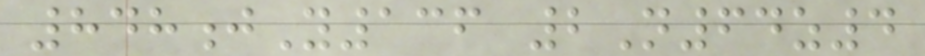848jY136 2N64z4
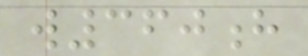w360h
